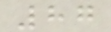87
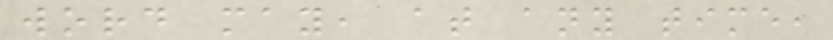word may, at any time,
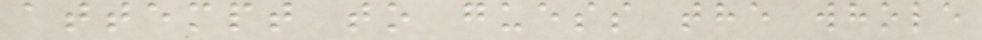attempt to guess the whole
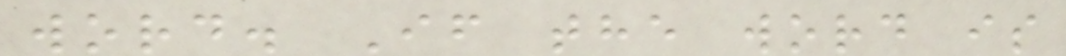word. If the word is
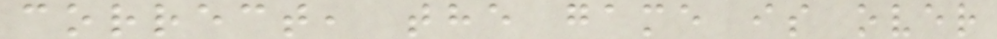correct, the game is over
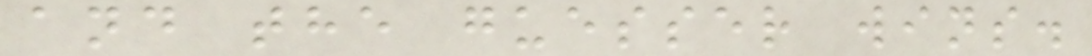and the guesser wins.
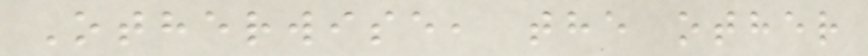Otherwise, the other
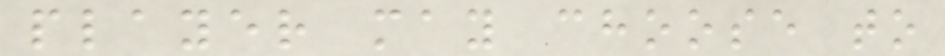player may choose to
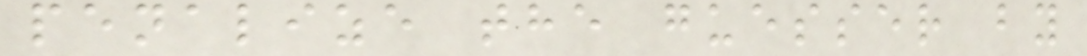penalize the guesser by
